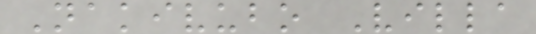Nakivubo Villa
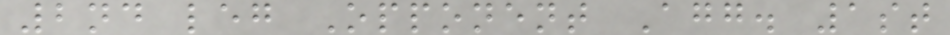2nd leg Opponent Agg. 1st
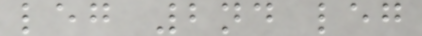leg 2nd leg
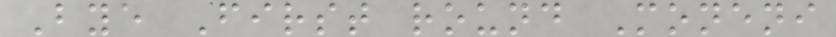Bye First round Moneni
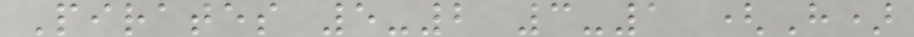Pirates 5-2 3-1 (H)
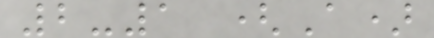2-1 (A)
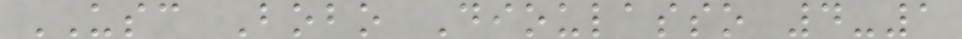USC Bobo Dioulasso 4-1
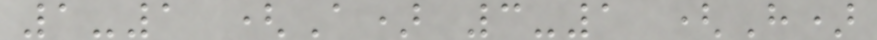1-1 (A) 3-1 (H)
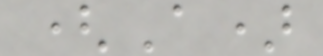(A)
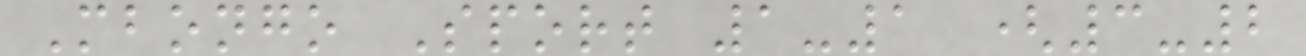Mbongo Sport 1-1 (3-2
